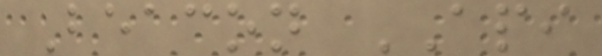Beacon API
